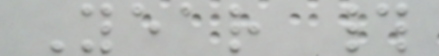Year #
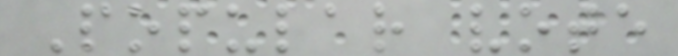Popular vote
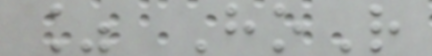% HoR
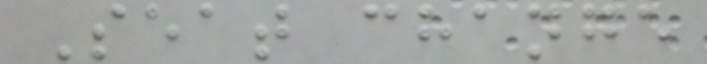Seat change
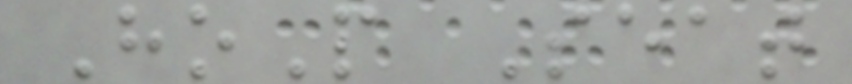HoP Seat
